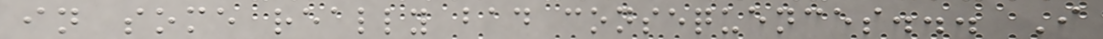in some really bad consequences... I
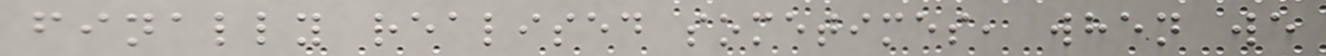finally realised sometimes, when we
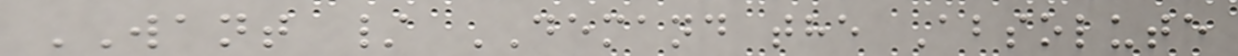WANT / DEMAND the Absolute
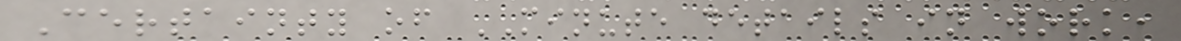Certainty of MINUTE details in work,
